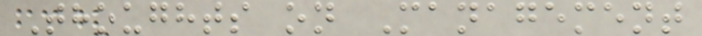Thoughts on Management
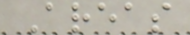Areas
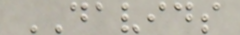DAVIDS
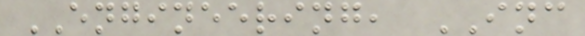ENGINEERING, INC
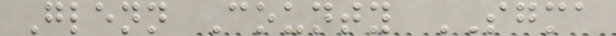Glenn County SGMA
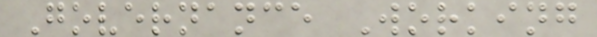Governance Working
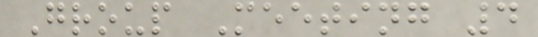Group Meeting 4
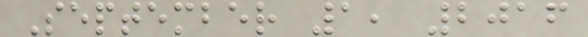September 1, 2016
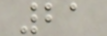21
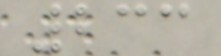233
